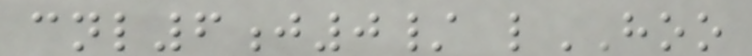cnl6j0/ lHOO
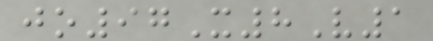jo97X8V1
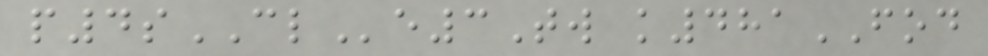p4sCLe3Tw k481FOD
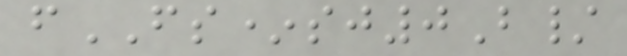fFS*sj0B/
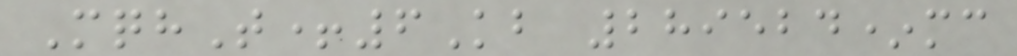MqhT+6Kb 289524*mc
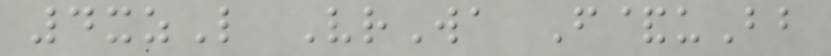4xzL VrWa F&uBb
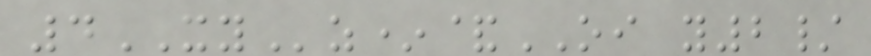4XYz*&OI y2/
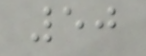50
